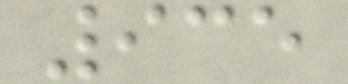935
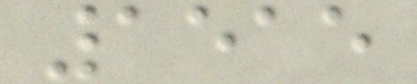1515
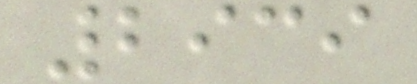2939
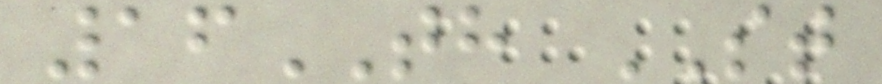16TH ST
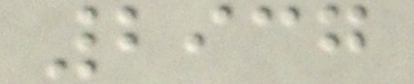2937
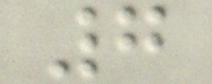7
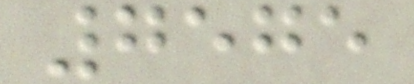7575
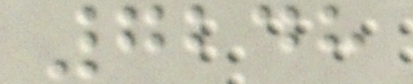7248
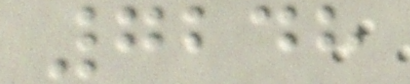7248
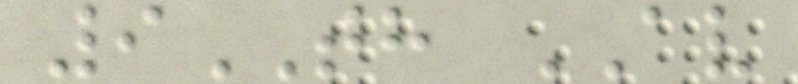9TH AV
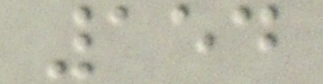154
